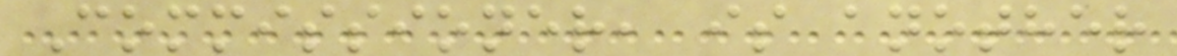Commissioner, is another
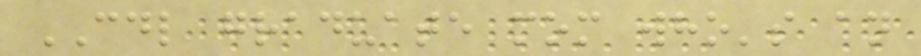CDL graduate mom who's an
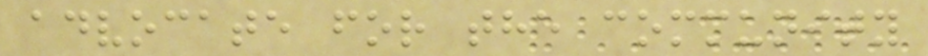advocate for the community
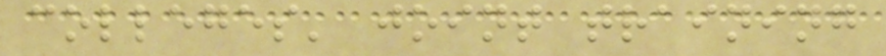colleges' joint training
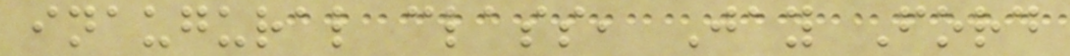inaugural class, Jay Ford
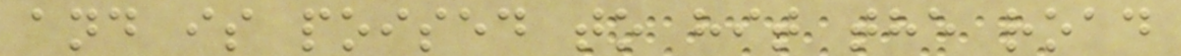and is poised to hit the road
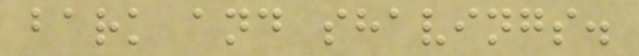bark and shavings.
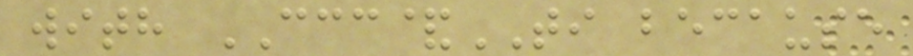with CCC&TI because
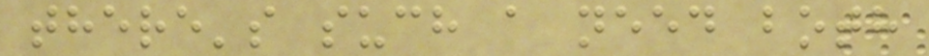there's such a need both
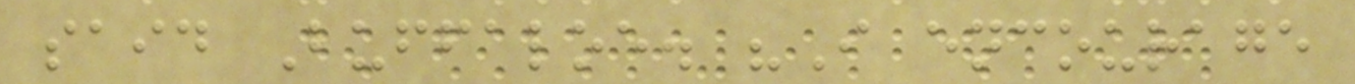said Buffaloe. "I encourage
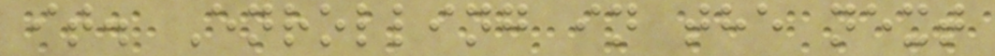it. Enrolling in the next
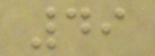49
